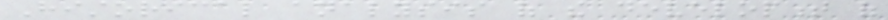Historical analysis of the development of
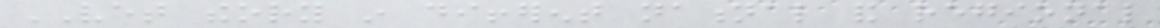VET theory in different national and regional
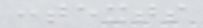contexts
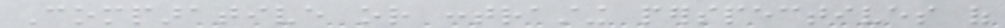Comparative or contrasting perspectives of
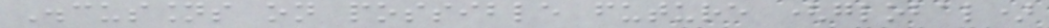Discussions on possible future (global)
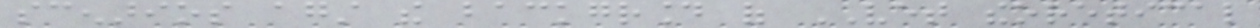scenarios against the background of VET theoretical
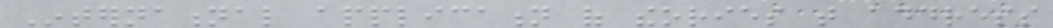International application of theories that address
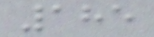185
